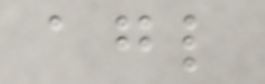agl
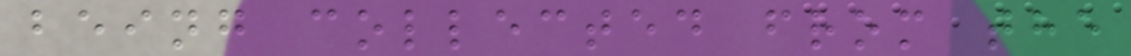being collected from the
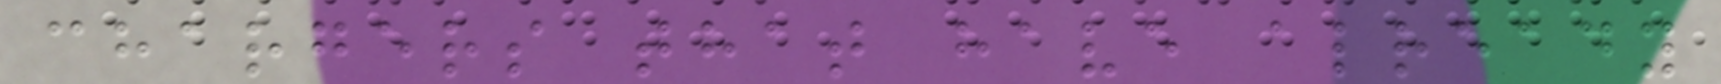chargers that have already
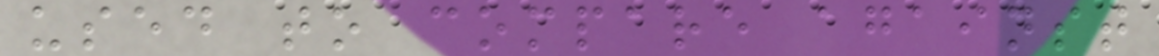used to compare against
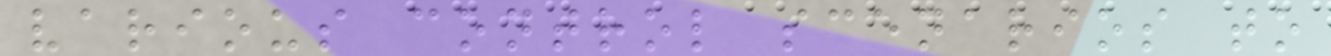various control scenarios to
